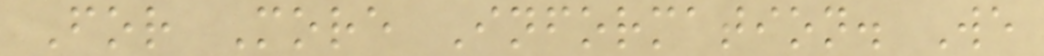For More Information. We
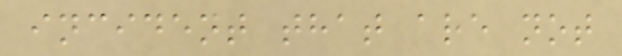incident that are not
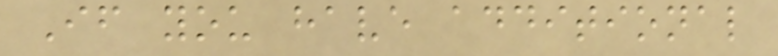If you have additional
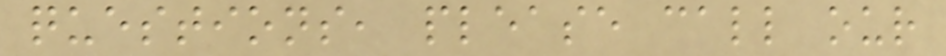questions, please call our
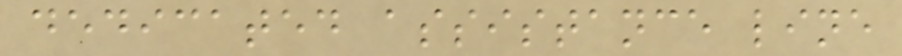dedicated assistance line
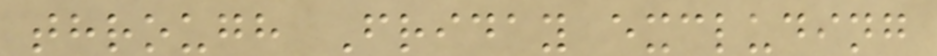through Friday excluding
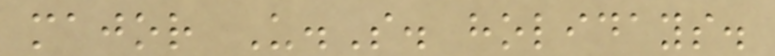major U.S. holidays.
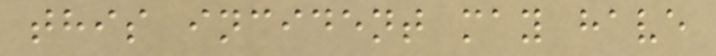this incident may have
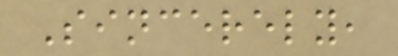Sincerely,
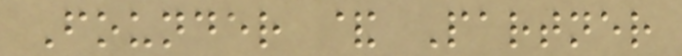Founder & Partner
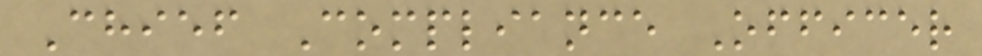Chief Compliance Officer
